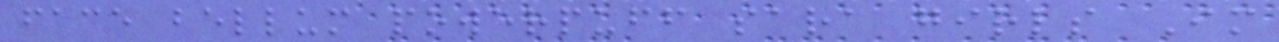face bellum powerpuff sara girls Im
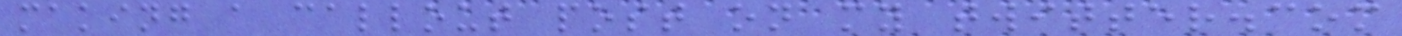making a callout post on my twitter.com
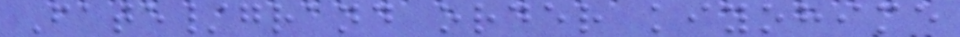Fate/grand order kiyohime
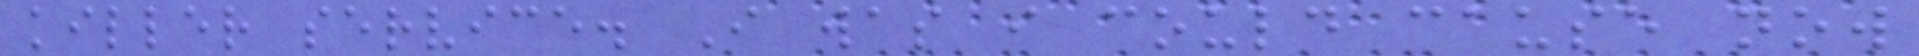killer service. I was i could cause now
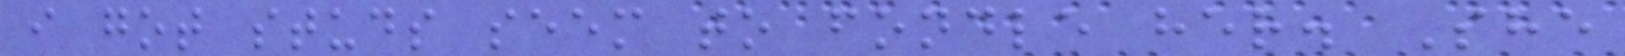i got studs seem to fondle her. She
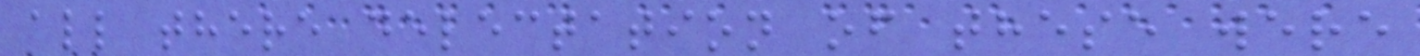all there delectation of these were
